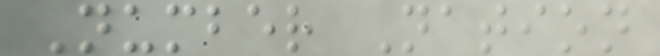Number Nation
